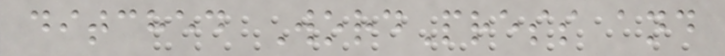ditched WordPress and
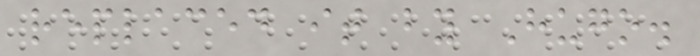replaced it by Hugo.
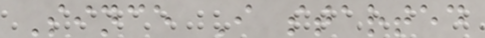Since I started
